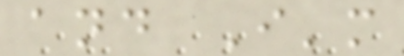and I'm
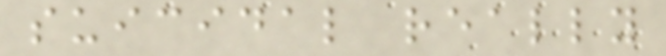suicidal really
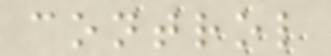control
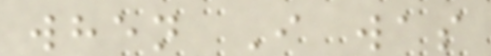when I was
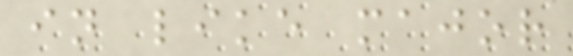in like major
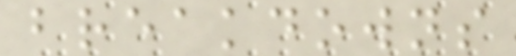breakdowns
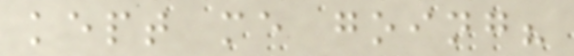kept me going?
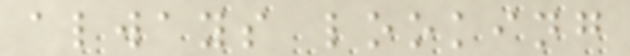always looking
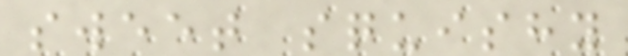sweet squishy
